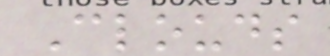Clouds
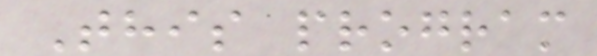This program
